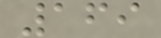169
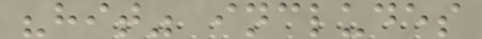"hit" includes
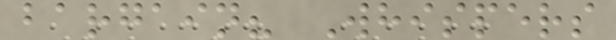bargain? Whispers
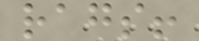rags!
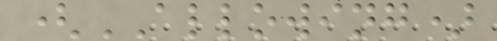(ALLOWING)
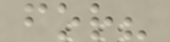for?
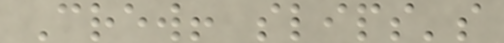Crew! slips's
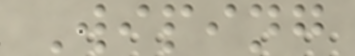Wiping
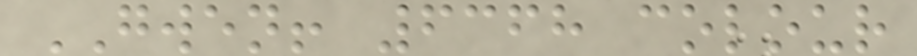GWEN! 6368 colour
